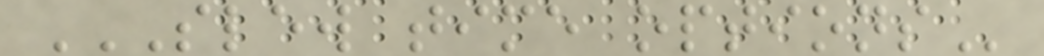SLEW TIME OPTIONS
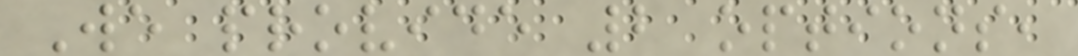We provide 2 options,
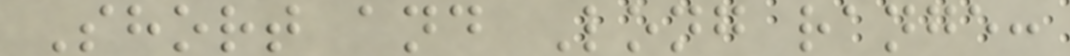Short and Long range:
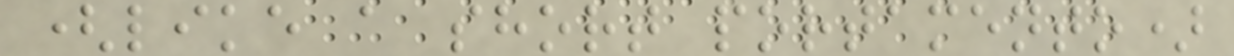(like a short portamento)
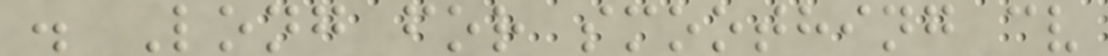. Long for smoothing cv
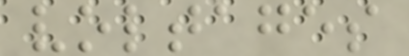voltages
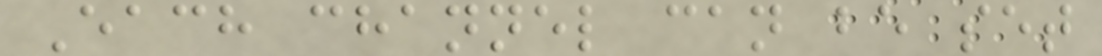Each channel can be set
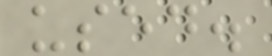used.
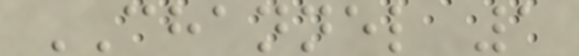CHANNEL 1
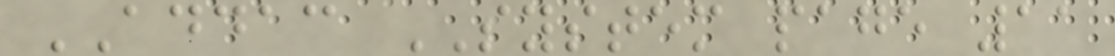ADDAC SYSTEM page 11
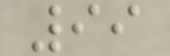99
